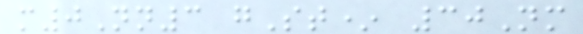m0Nn3 gSt* 30Nm
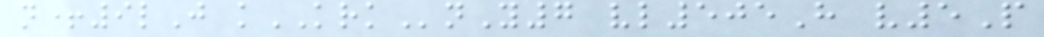n+9lJ kKRKnY7 vl505H v5P
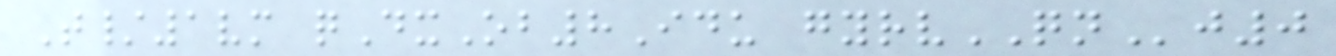T/1vm qDxOb8Idu gyrvQNj0
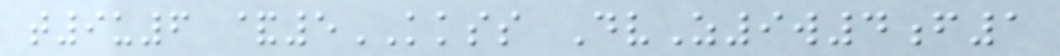t9u6 &5KKSS DvZ9w4f1
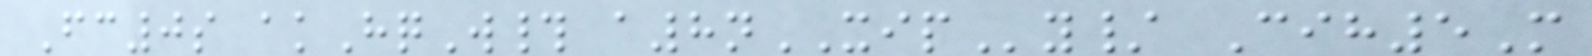Fc0s akHqW# a8nXIPy/ Cih5M
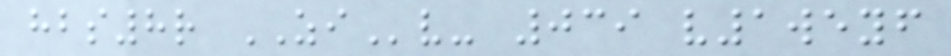hbs8r ZIv- 039 v1weyf
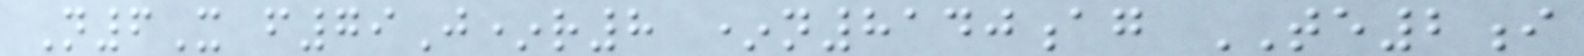N6X f79J*r8 *n8140ag TE2i
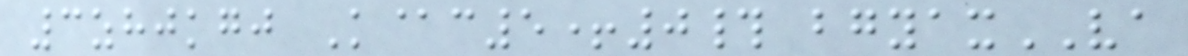3zhjkgj K@c5+0# bgyaxVA
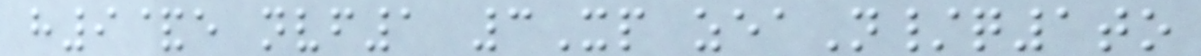h9&e nvf1 3Xp zeaN/q1to
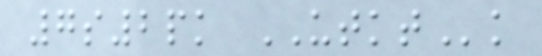7s2pk UTKTk
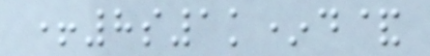+8s1k*d&
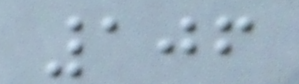106
